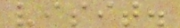visit.
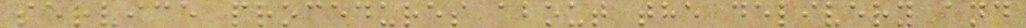service procedures about the delivery and
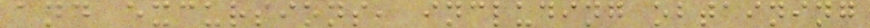and excursions, including obtaining
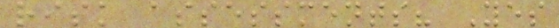risk assessments? Yes
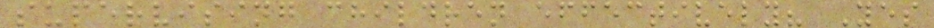supervising children effectively? Yes
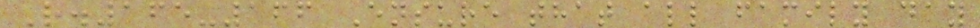R.165-166 Ensure that all family day
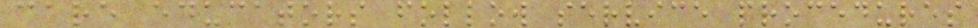care educators follow service procedures
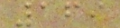169
